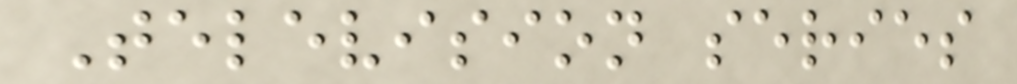Television series
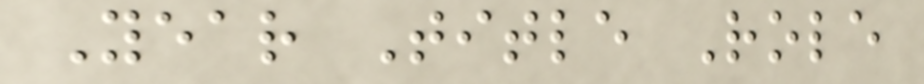Year Title Role
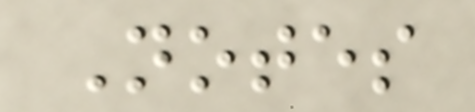Notes
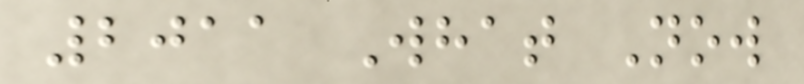2011 What Now
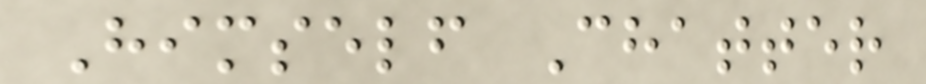Himself Chatter
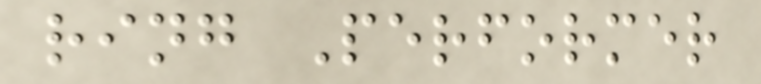ring Performer
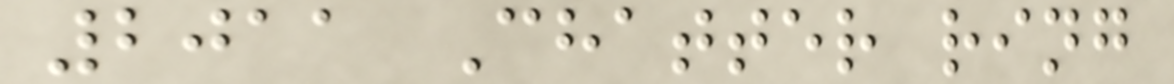2011 Chatter ring
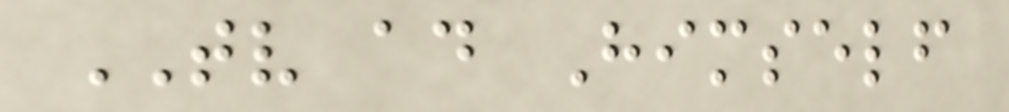TV ad Himself
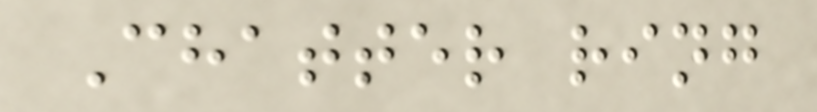Chatter ring
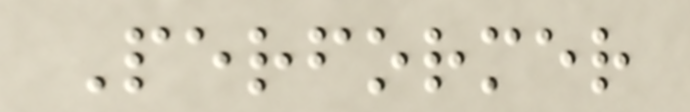Performer
